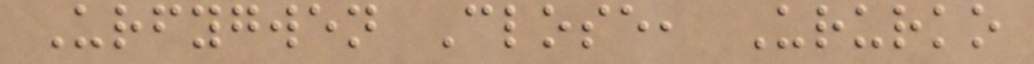Urfygwen Close, Ururko
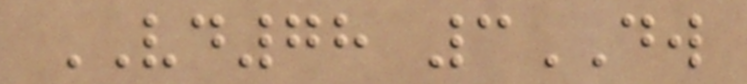VD78 3DW
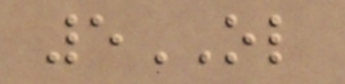5OL
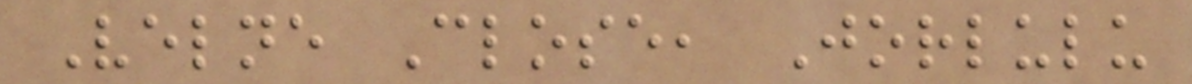Velne Close, Jorlulu
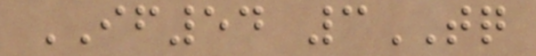IF54 3TQ
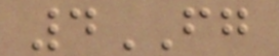4FG
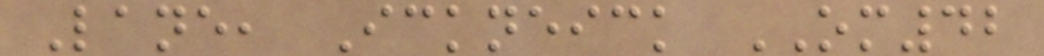Lane, Ickneick OM42
